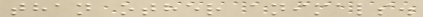than other animals.
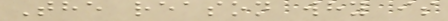The reason why is
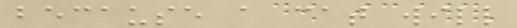because a cat will
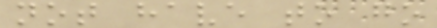not have to go
